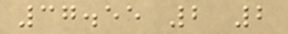37.55 2 2
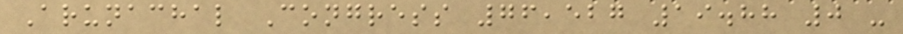Arunachal Congress 76,527 19.88 0 -
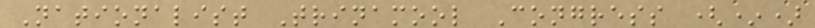Nationalist Trinamool Congress (*)
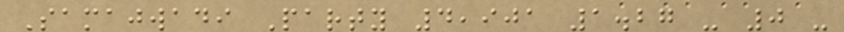Samajwadi Party 4,901 1.27 - 0 -
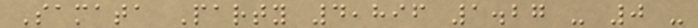Samata Party 4,896 1.27 - 0 -
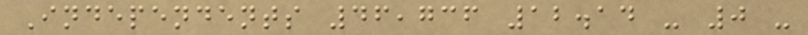Independents 46,736 12.14 - 0 -
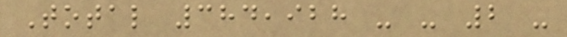Total 384,928 - - 2 -
